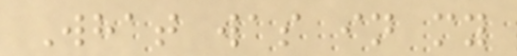What was in my
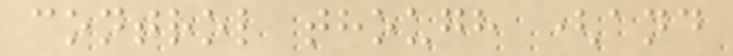control though (and
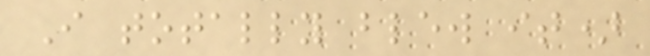I totally blew it)
